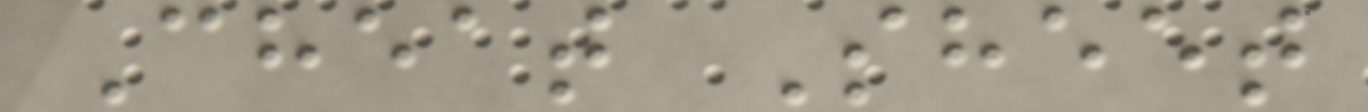Cheat Sheet
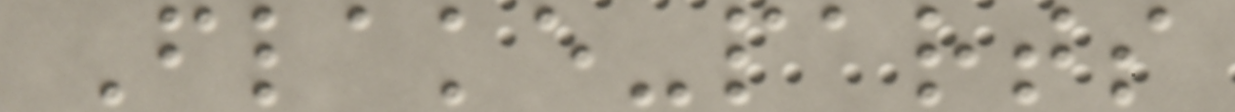Flake-parts
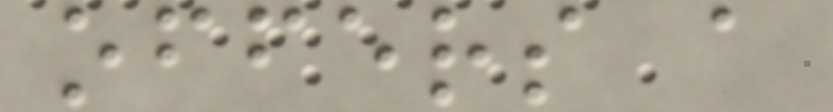offers a
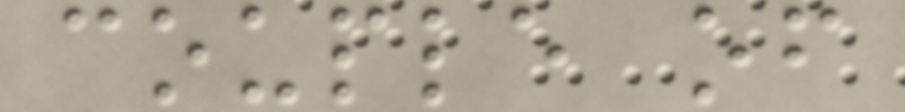couple of
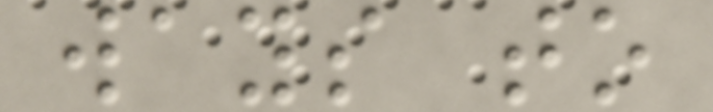ways to
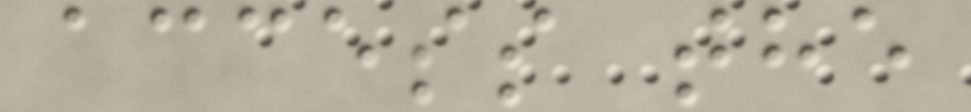access the
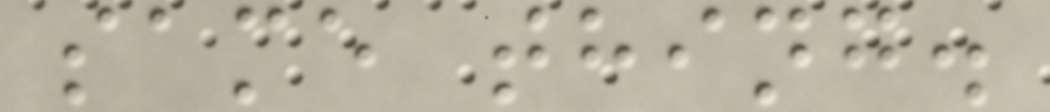same thing.
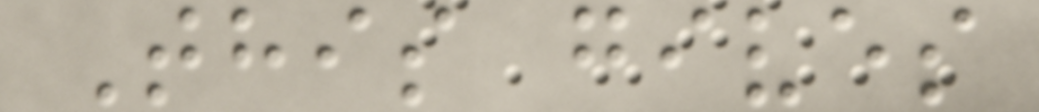This gives
